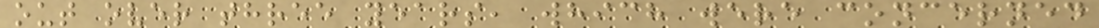out over three years, which were concerned
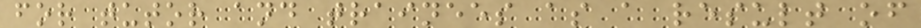for tutor and trainees as a result of
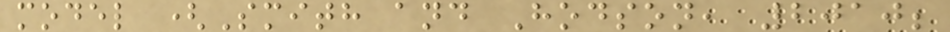model (Smith and Hodson, 2010;
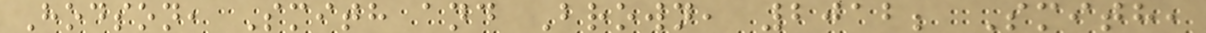Hodson, Smith and Brown, 2012; Smith,
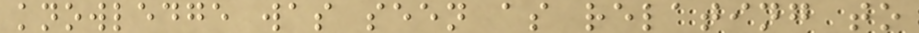knowledge was seen as relating to
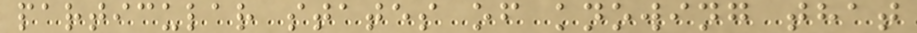particular states of knowing that
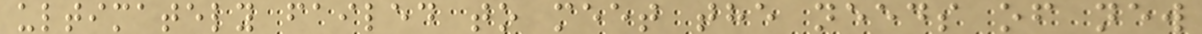ultimately failed to meet the needs of new
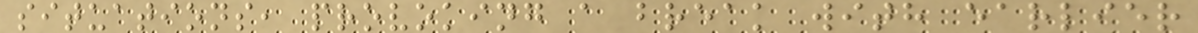situations, provoking a break with earlier
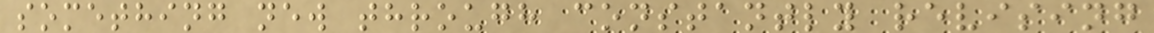something new through constantly revising
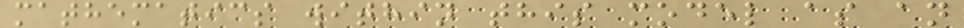mathematics within this model as an
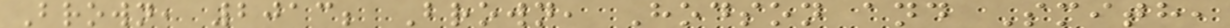Brown, 2013; Brown, Hodson and Smith,
